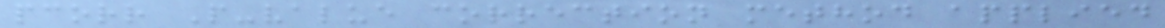pcorr P-value correction method applied
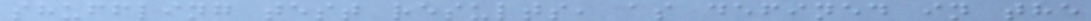shuffling test results, as defined in the
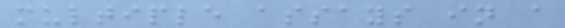multiple assays in a
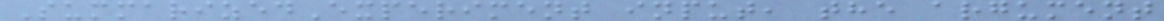SummarizedExperiment input, the argument
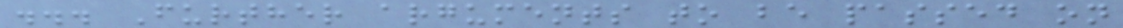... Further arguments to be passed on
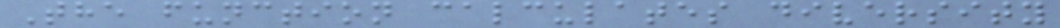The function calculates diversity
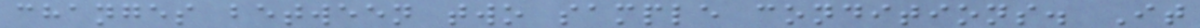changes between two sample conditions. It
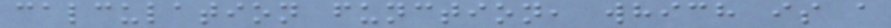calculation function, which is a
